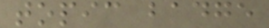topic badge
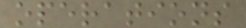operations
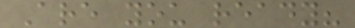Are you ready?
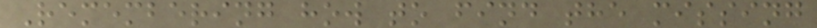Remembering how to find the missing
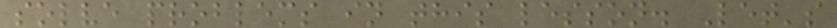solve problems in this lesson. Let's
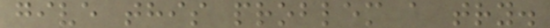give this problem a try.
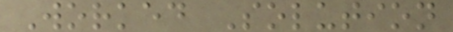Worked Solution
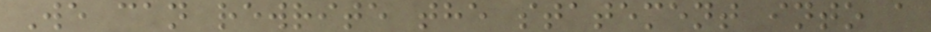We can rewrite the statement into a
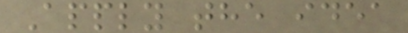Apply the idea
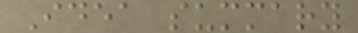Idea summary
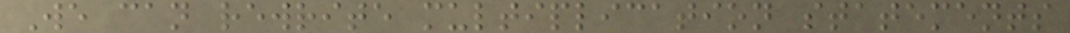We can rewrite multiplication statements
